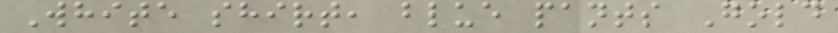White shirt, blue pants Gold
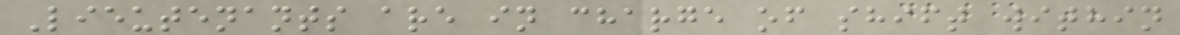Lieutenants are in charge of shift within
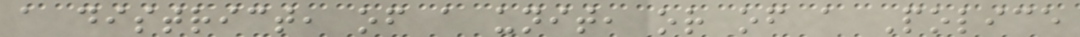a district, of a unit, or of a Police
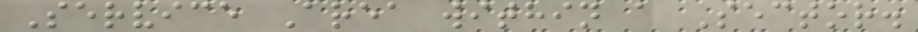Service Area within a Sector.
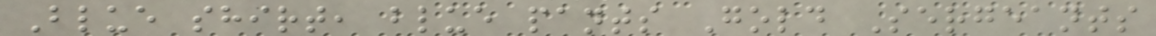Blue shirt, blue pants Gold Sergeants
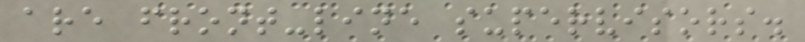are front-line supervisors.
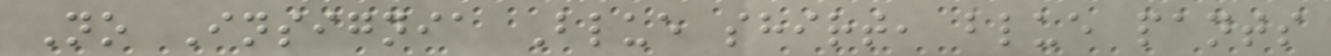No Insignia Blue shirt, blue pants
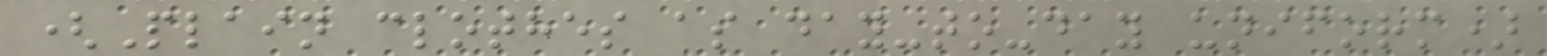(Plain clothes as day-to-day uniform)
